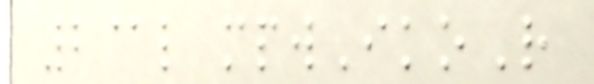2@l mpwIkoR
